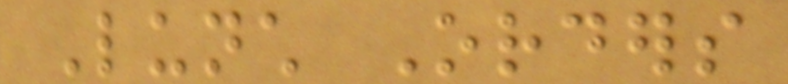Lunch Orders
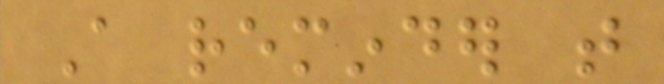A reminder that
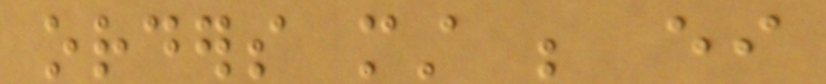orders must be either
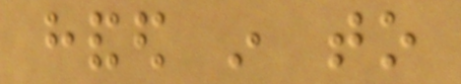handed in to
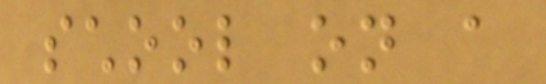school on a
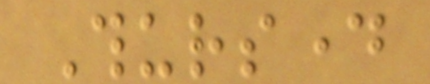Thursday
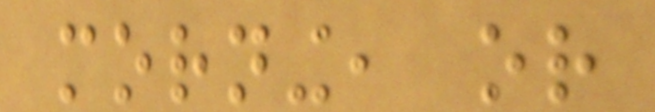morning, or
